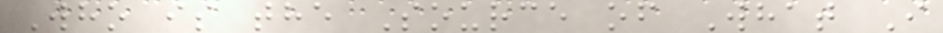Who is the Source of What I
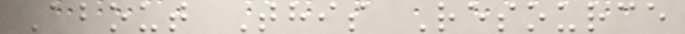About This Resource
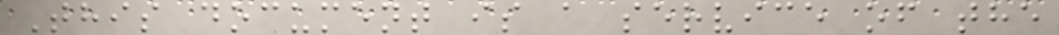This document is a service of the
